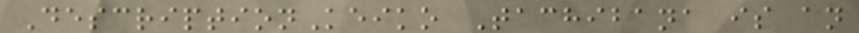DescriptionKeiko Tachibana is an
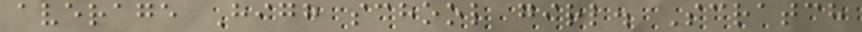average High school girl. Scratch
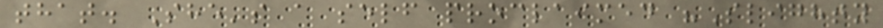that. She's a self proclaimed "Slighty
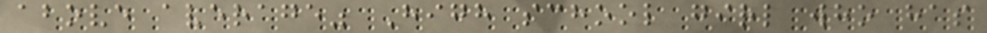above average" High school girl who has
